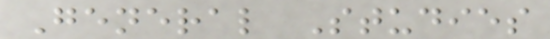General Studies
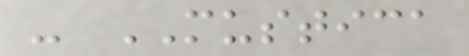- MUSTICA
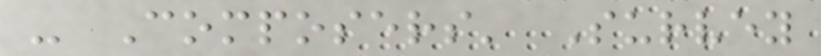- Composers' Survey
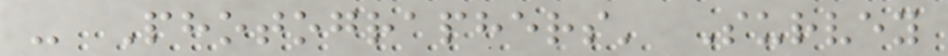- Photographers' Survey
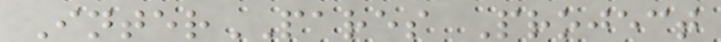InterPARES Project
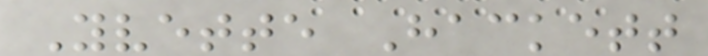Yvette Hackett
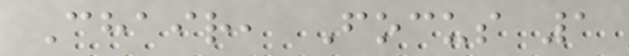Chair, Focus 1
